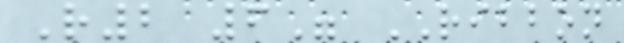R2 6" RIBBON
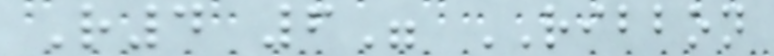R4 6" RIBBON
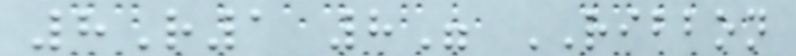8R1 8" RIBBON
